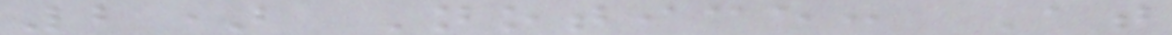2) Notice: At
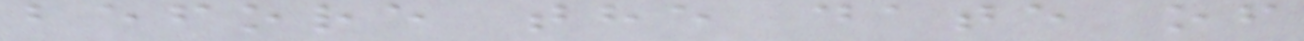before the date of
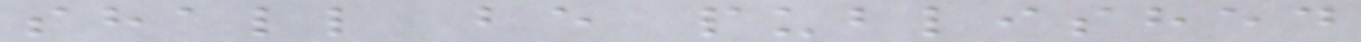shall be published
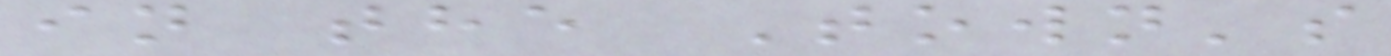in the Town's
